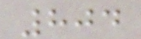804
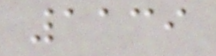1139
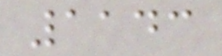1143
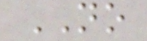NO
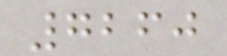7260
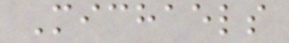Michaels
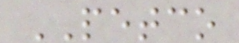PETCO
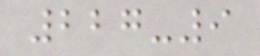227-9
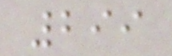299
